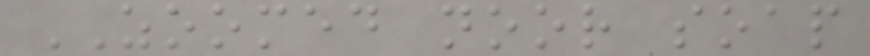ZOOMED noor soap
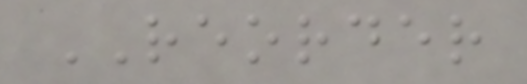REORDER
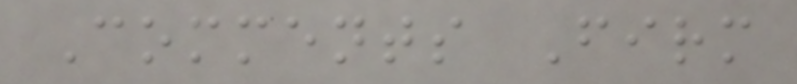Comments Firm
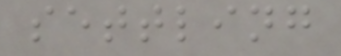settling
